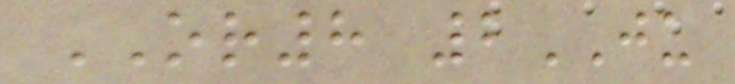OR8 2JU
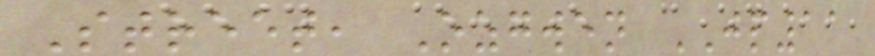Street, Ozgwen JP11
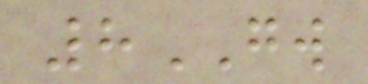8GW
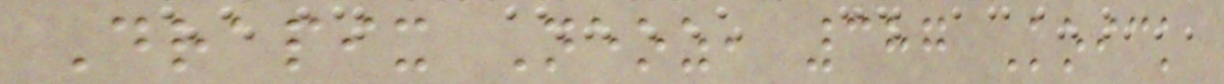Drapix Neoz, 387 Koick
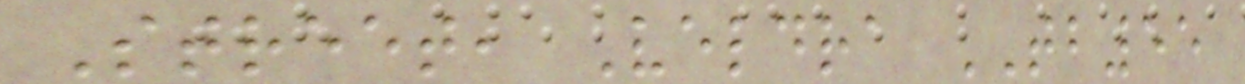Street, Veldra TB55
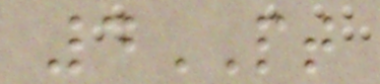4PT
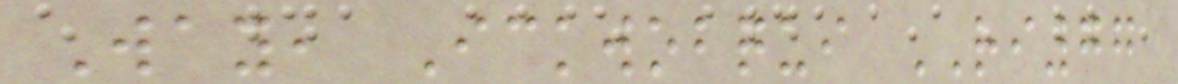Way, Ickwobqui RI77
